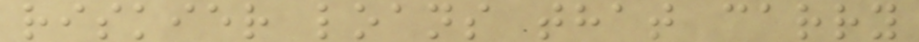riskier loans that carry
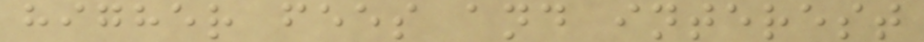higher fees and interest
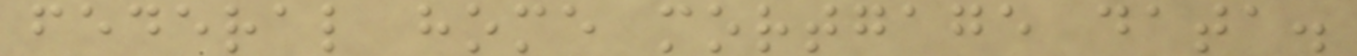federal home mortgage data.
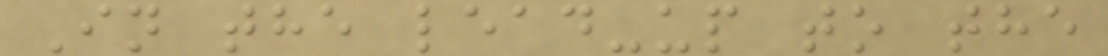In the lead-up to the
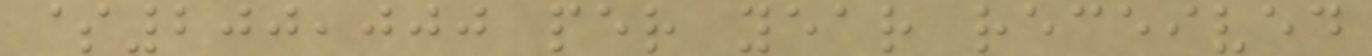$200,000 per year received
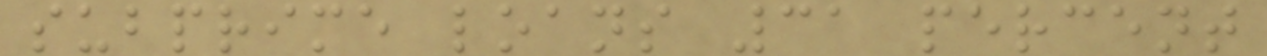subprime loans 31 percent
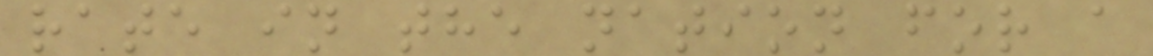rate in the nation for a
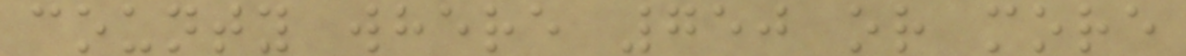county where 750 or more
